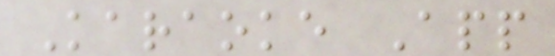Karaoke App
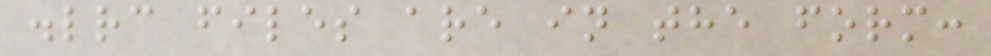.lrc files are in the form:
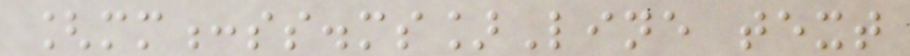[mm:ss.ms]Line text
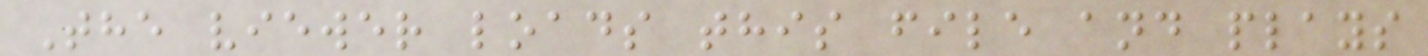The viewer loads this file and plays
